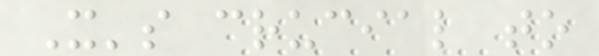It's crucial to
